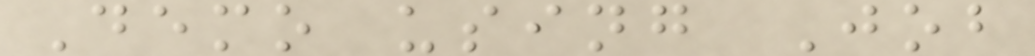Demo using Job
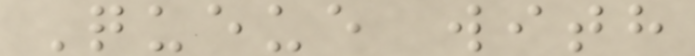Queue with
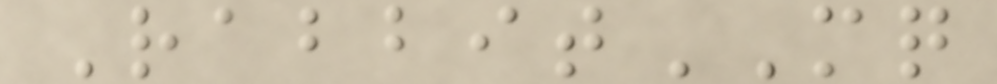RabbitMQ
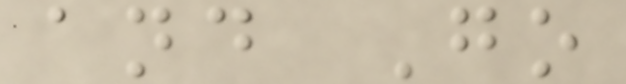and Go
